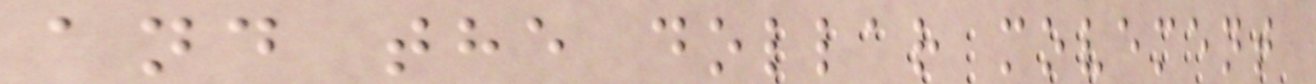and the dollar movement
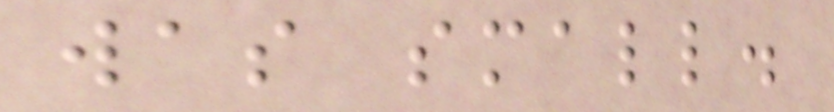was small.
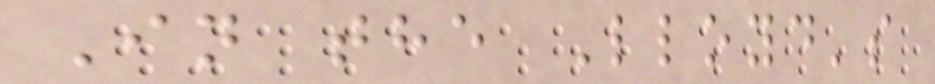In the Lloyd's
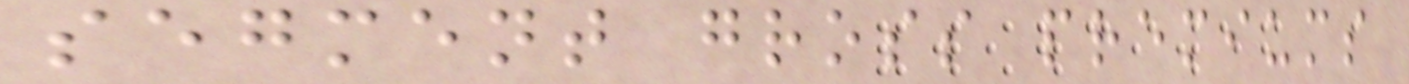segment gross premiums
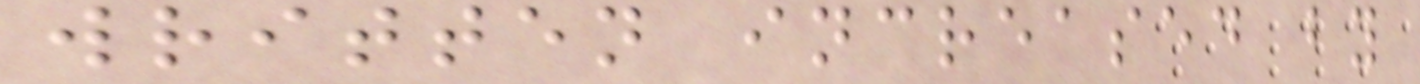written increased by
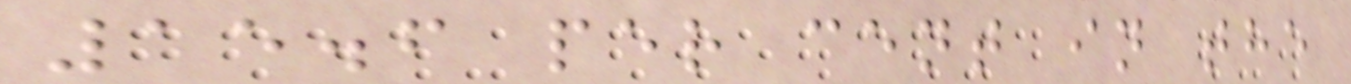15.6 per cent in the
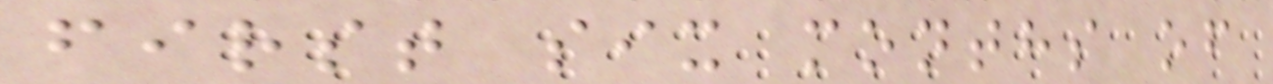first six months of
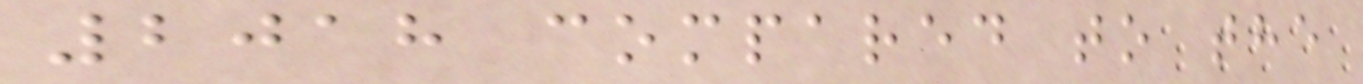2018 compared to the
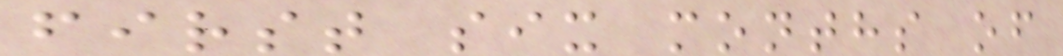first six months of
